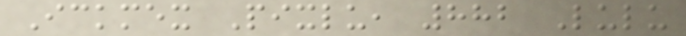Ickmex Pixlu, 882 Lulu
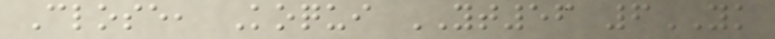Close, Koqui YT56 6YK
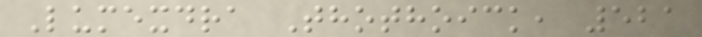Lumexdra Thothoick, 521
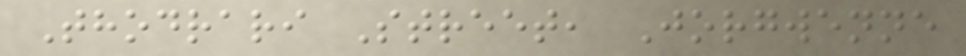Thodrari Street, Jorgwenne
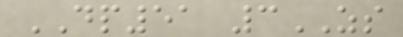DP51 3ZS
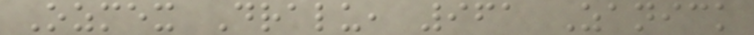Ozmex Dralu, 961 Zanick
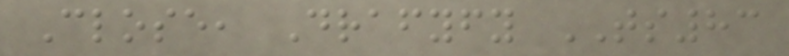Close, Drafyfy TS83
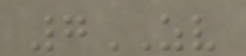7ZV
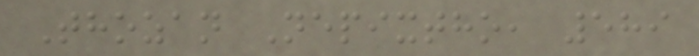Thozan Nepixtho, 589
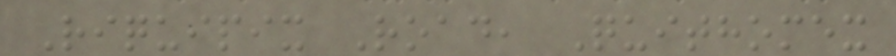Riquipix Road, Quithomex
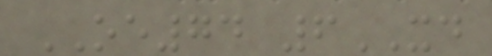OE74 6XD
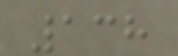138
